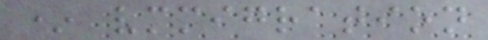* vmmigration
